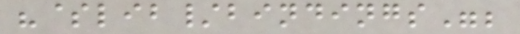"$lib/bindings";
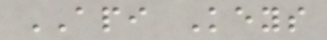API Keys
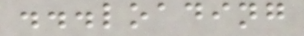...loading
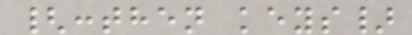{:then keys}
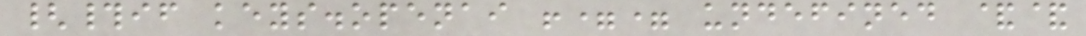{#if keys.openai !== undefined &&
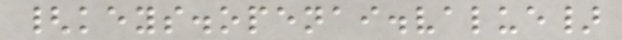{keys.openai.value}
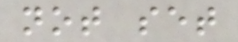not set
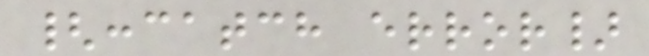{:catch error}
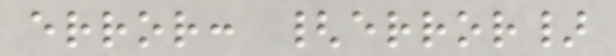error: {error}
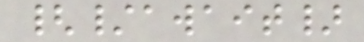{/await}
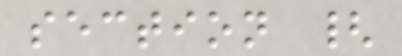section {
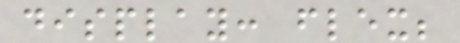display: flex;
